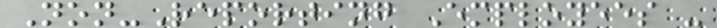Non-Reporting Employees -
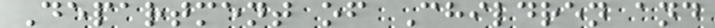Department of Children and
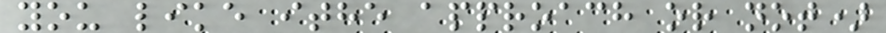you like ithe approach or not)
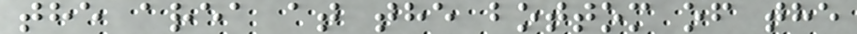the area at the bottom of the
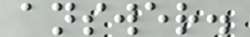answer.
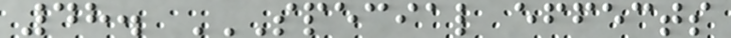48. SPECIAL EFFECTS
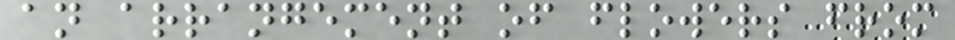an arrangement of flowers from
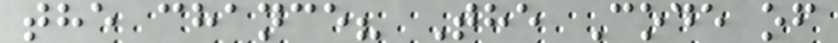the chance? The Code of
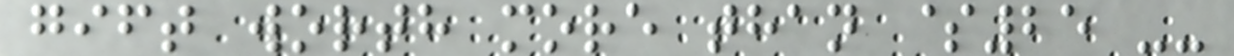gift worth more than $25 --
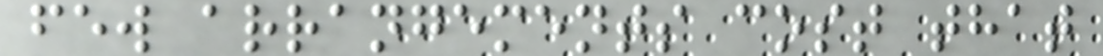few arrangements cost that
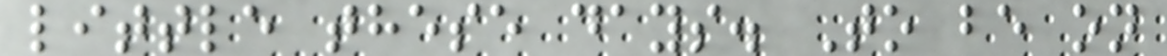little these days. To be on
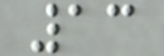13
